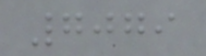7079
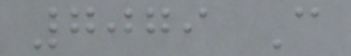7079 C
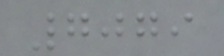7079
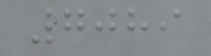7089
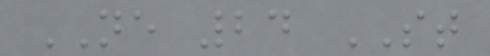NE 24 ST
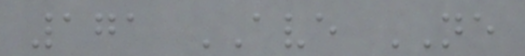171 AVE NE
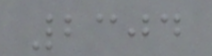2304
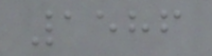1586
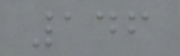146
